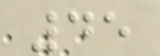45
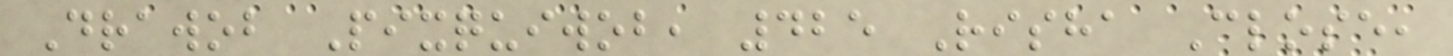Drawob Pixquiwob, 425 Risha Close,
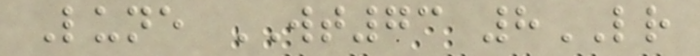Lune WT73 8LR
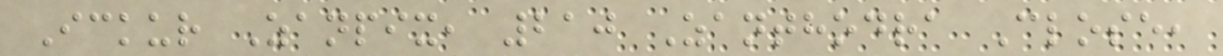Ickur Zanpix, 210 Zanthodra Close,
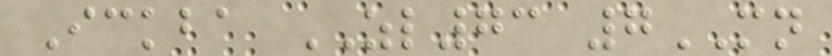Ickba ZL73 7MN
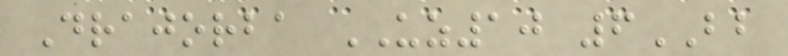Drajorba UZ10 6BB
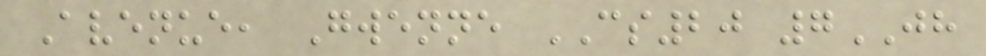Avenue, Gwenne CS20 7JH
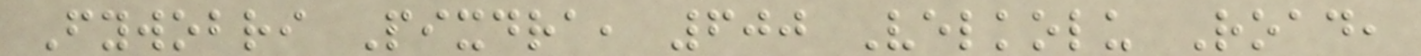Fywobri Pixdra, 600 Velkolu Road,
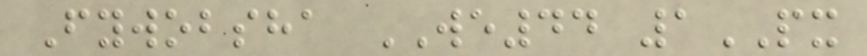Fywobsha WE44 1PX
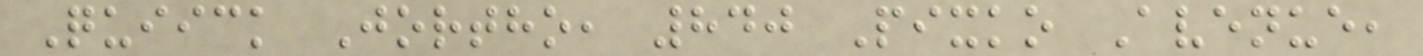Quiick Jortho, 840 Pixko Avenue,
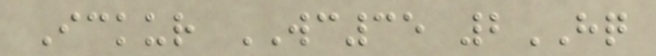Ickur WC35 2HQ
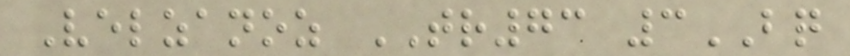Velzanoz TR73 3BQ
